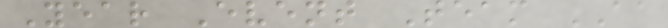Year Event Team AA
